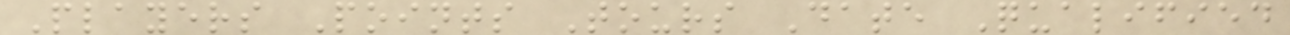Players Points Tours Date Qualified
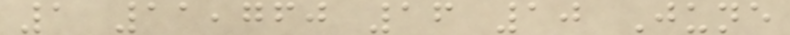1 11,760 16 10 June
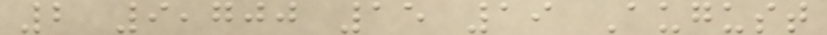2 9,700 15 19 August
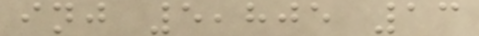inj 5,805 13
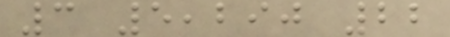3 5,290 22
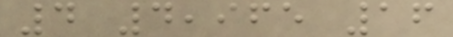4 4,965 16
